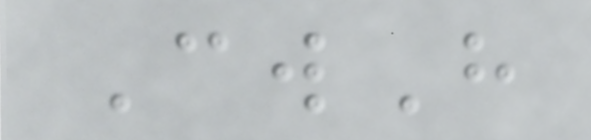CwH
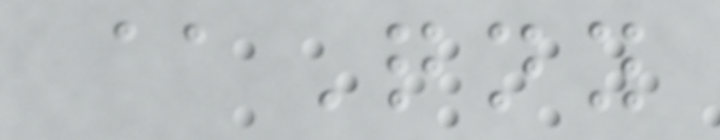@Qny
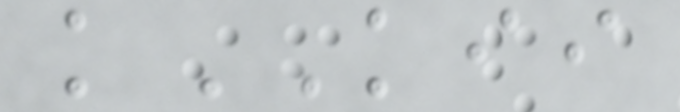kKII
